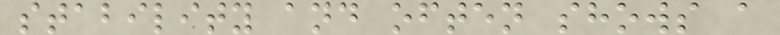stability and often shows a
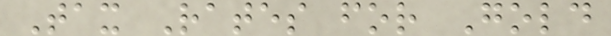Tax Rates for Gold
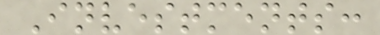Investments:
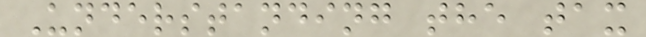Understanding the tax
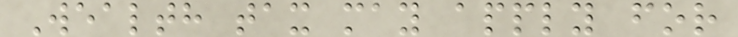Wealth tax may apply for
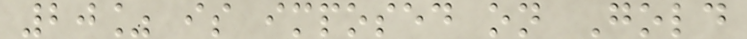20% is imposed on Gold
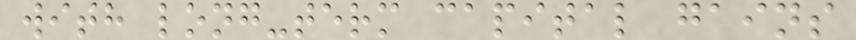with long-term capital gains
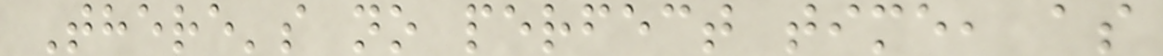There's no perfect time, as
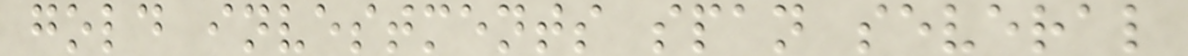gold investments span several
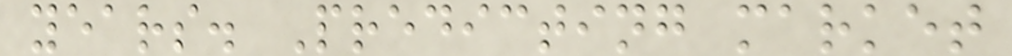years. Predicting market
